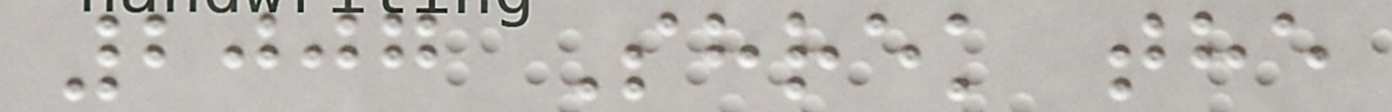2007 Shrek the
